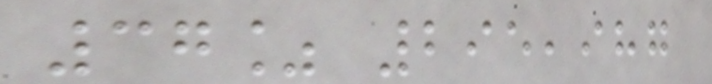37% 295,987
